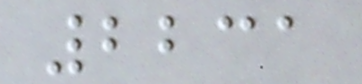2231
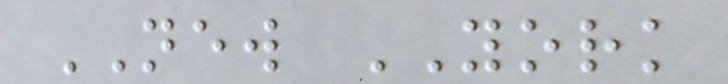NEW YORK
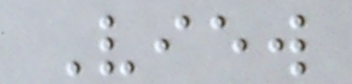View
